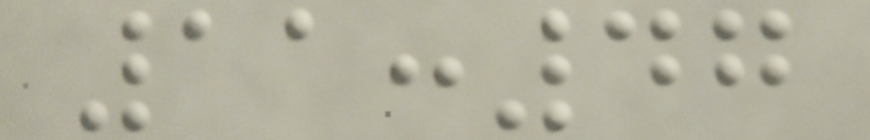11:47
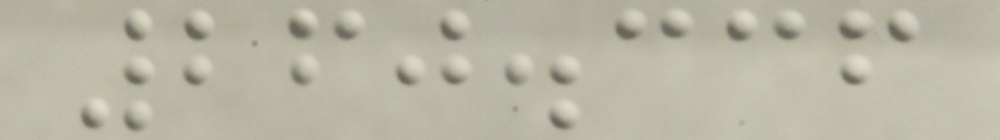260.336
